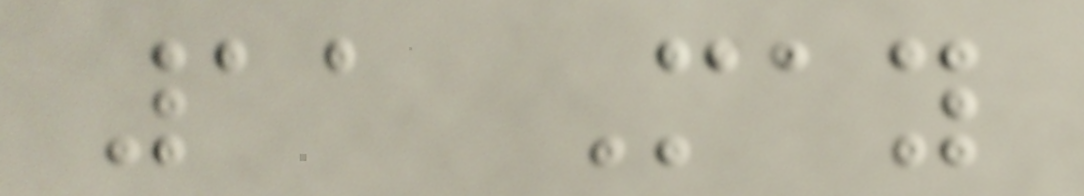11 May
